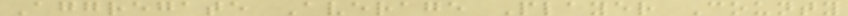Aggregate Average Player County
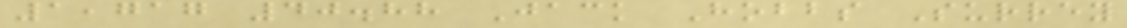1,717 40.88 Jack Hobbs Surrey
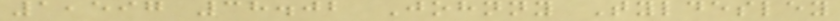1,597 38.02 Johnny Tyldesley
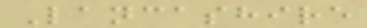Lancashire
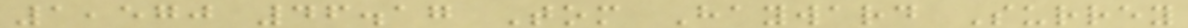1,570 46.17 Tom Hayward Surrey
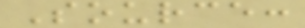Source:
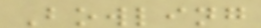Bowling
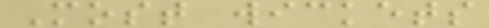Most wickets
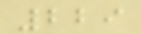229
